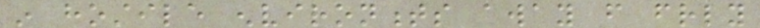in hostile environments away from friendly
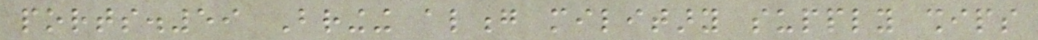ports.59 Bringing along military supply ships
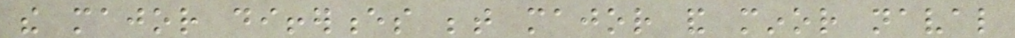the major differences between major and minor naval
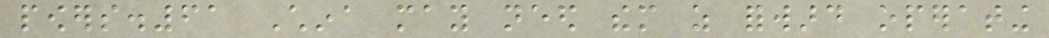powers.61 China may need them as forward operating
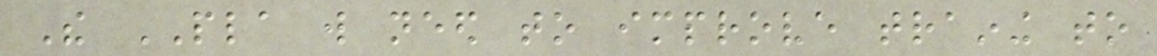The PLA will need to improve training to
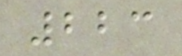223
